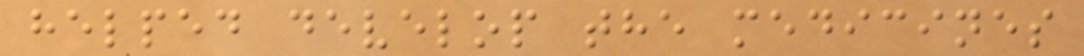helped develop the medicines
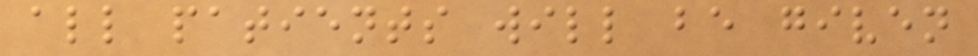all patients will be given
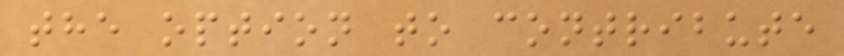the option to contribute
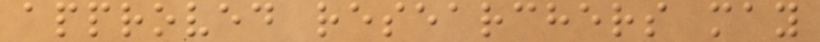approved researchers may
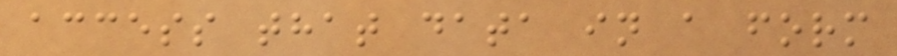access that data in a form
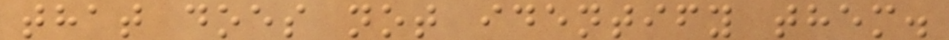that does not identify them.
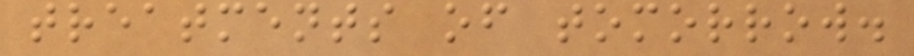treatments of tomorrow.
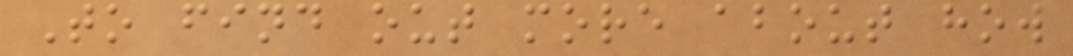To find out more about how
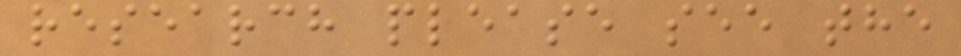research please see the
